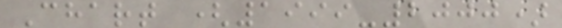Chart (1999-2000)
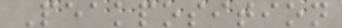Peakposition
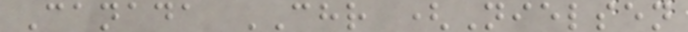Canada CHR (Nielsen
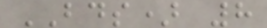BDS) 8
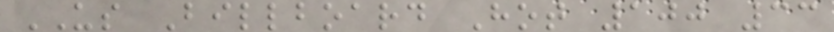US Billboard Hot 100 33
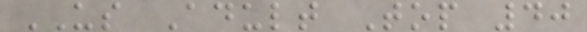US Adult Top 40
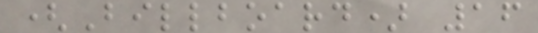(Billboard) 16
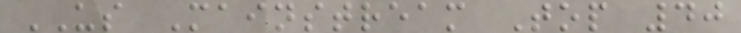US Mainstream Top 40
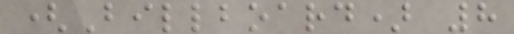(Billboard) 8
